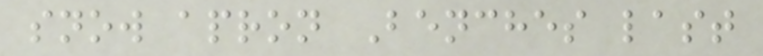snow apron Benches last
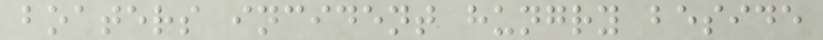boaters incident hungry beside
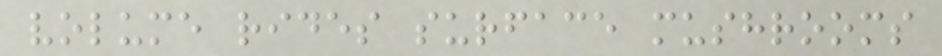volume rides surface mushrooms
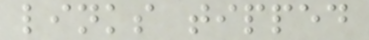links tipped
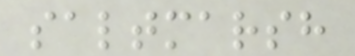saltmarsh
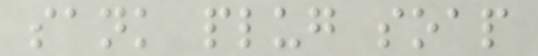sank plug soap
